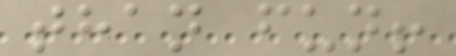than fun!
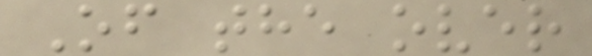Of the over
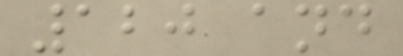120 and
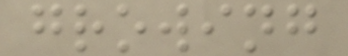growing
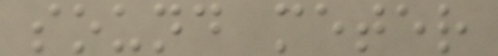sound meter
